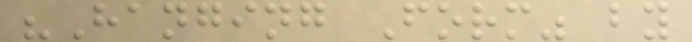"Hanging Form" by
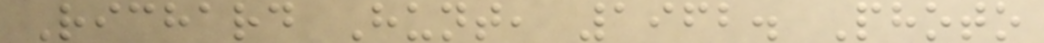Richard Hunt, 1962. Photo
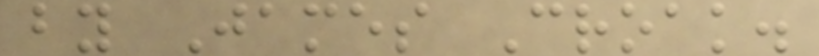by James Croak.
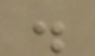.
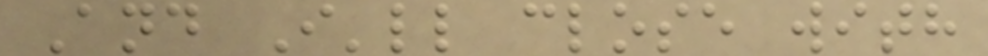And I'll close with
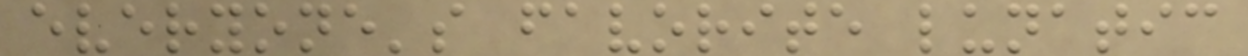everyone's favorite lunatic
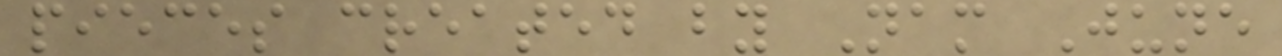pieces created by Nam June
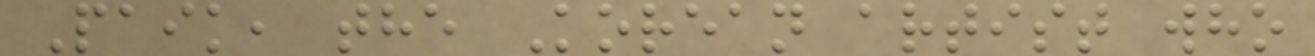Paik, the Korean artist who
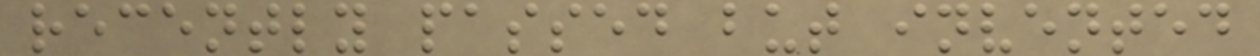recently passed but invented
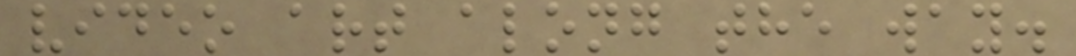video art along the way.
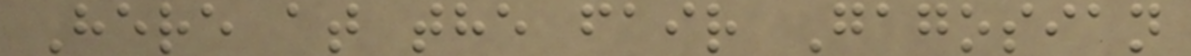Here at the fair Gagosian
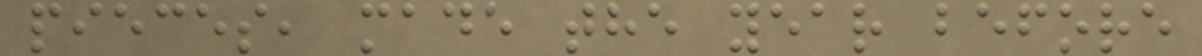pieces, made the year before
